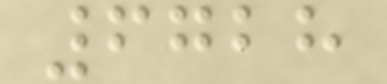6728
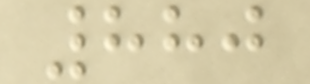880
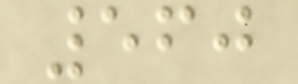560
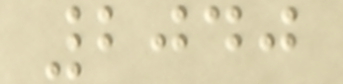2040
